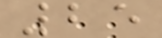25
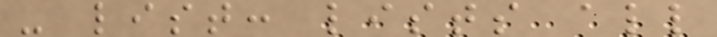- list: lists all
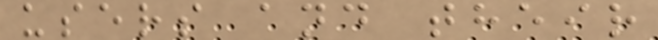users and their
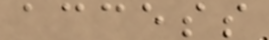access
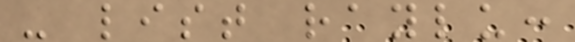- list raylu:
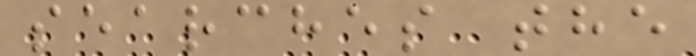searches the
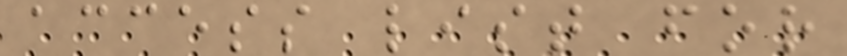access list for
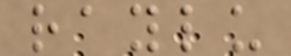raylu
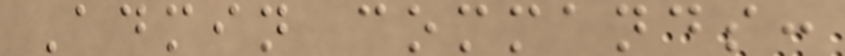Admin commands:
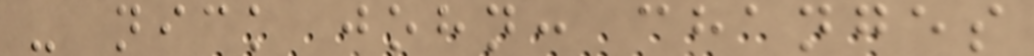- nick john: changes
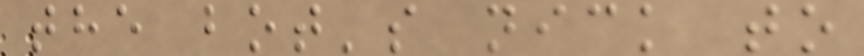the bot's nick to
